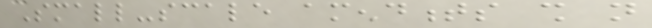Small-scale amendments shall not
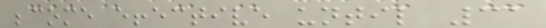become effective until 31
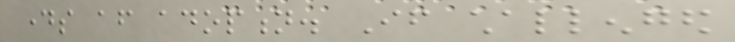days after adoption. If challenged
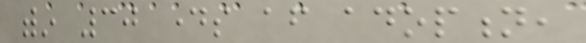within 30 days after adoption,
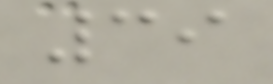39
